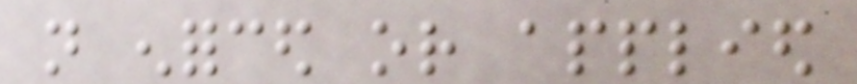not enforced or applied
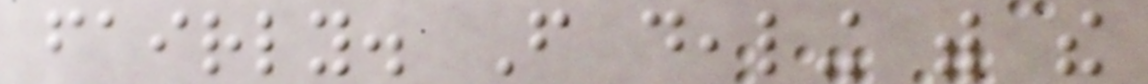fairly. From dealing with the
